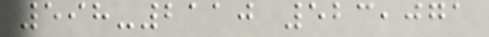598-2110 523,071
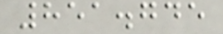851.745
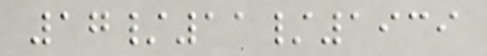17/11/1939
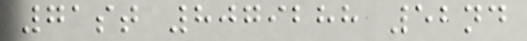71st 8079288 52nd
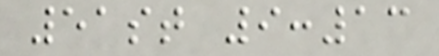51st 9:13
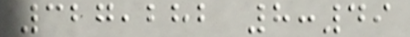327,282 8:49
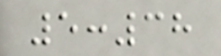5:38
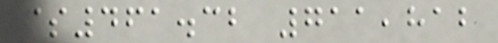$461.32 711,812
